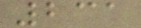231
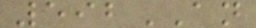592AN
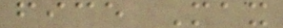fice Max
